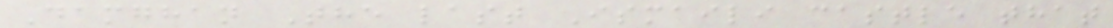Damghan The last Ismaili castle that
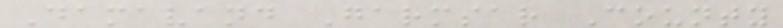Damavand Garmsar County
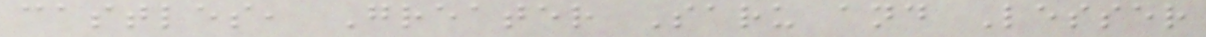castles, Greater Saru and Lesser
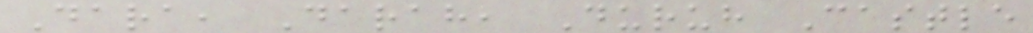Dara, Darah, Duruh Castle
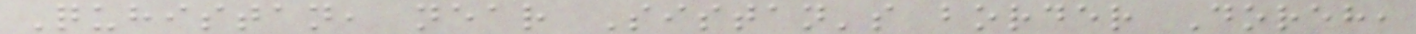Quhistan, near Sistan's border Doreh,
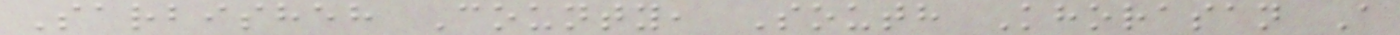Sarbisheh County, South Khorasan A
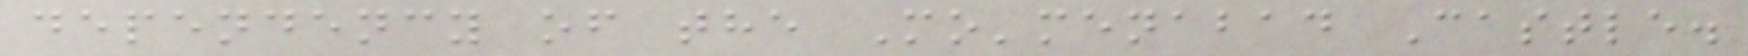dependency of the Mo'menabad Castle.
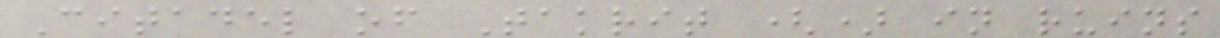Citadel of Takrit () in ruins
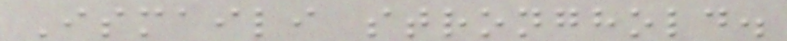Ismaili stronghold.
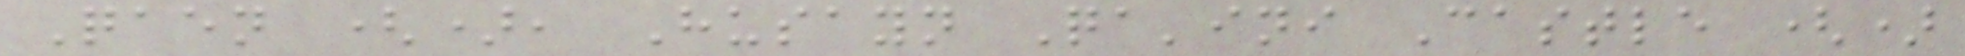Qaen (), Husayn Qa'ini Castle ()
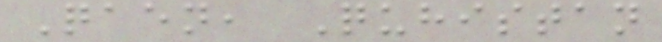Qaen, Quhistan
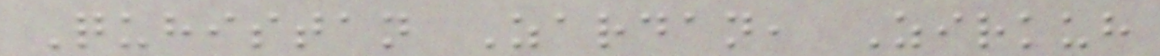Quhistan Zardan, Zirkuh
